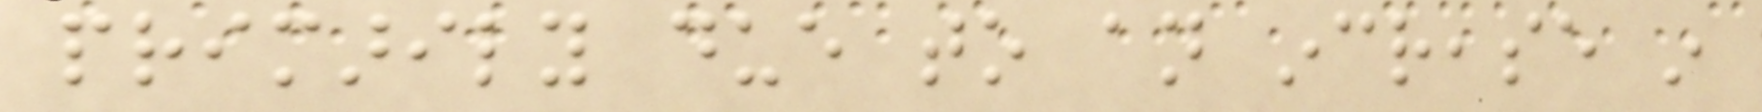primarily due to an increase in
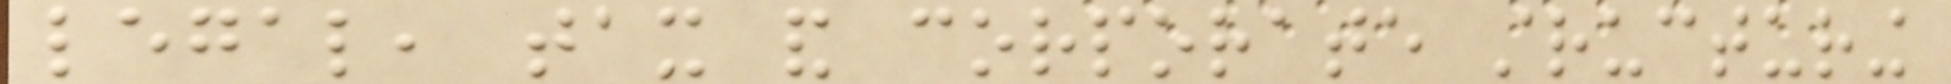legal, tax and corporate structuring
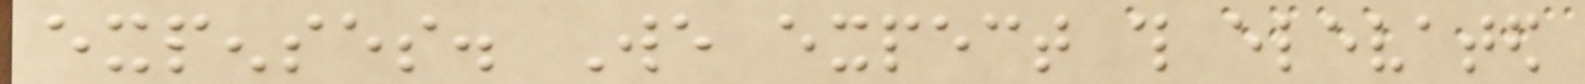expenses. We expect this elevated
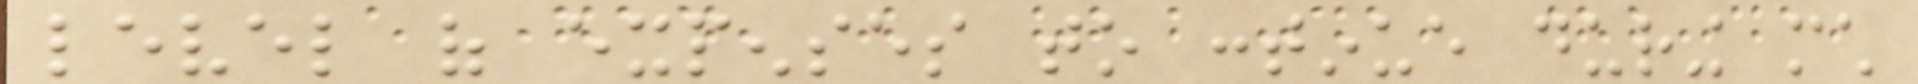level of expenses to continue during much
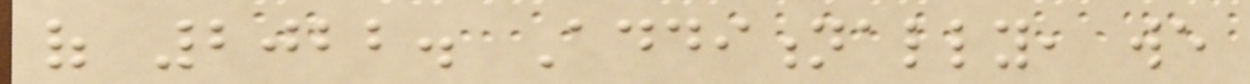of 2022. Additionally, we
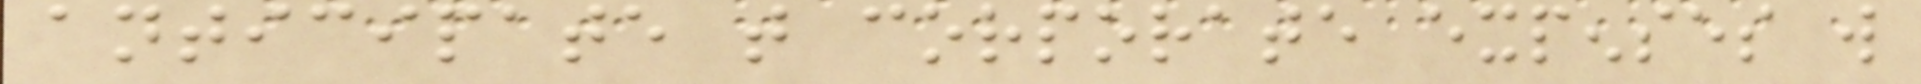anticipate that corporate expenses will
